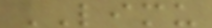LIMU
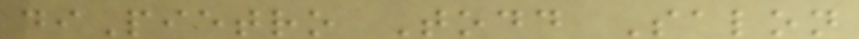diPietro Todd Salon
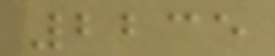2235
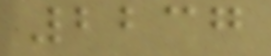2237
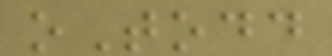oTodd
